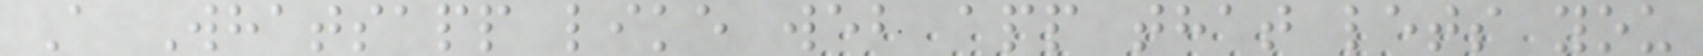A Whatsapp like web app that lets you
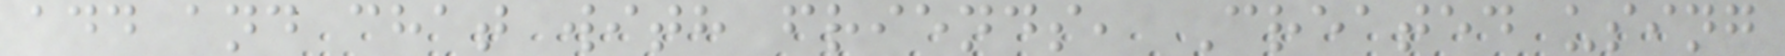add and chat with friends, Created using
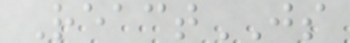ReactJS
